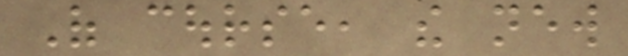Of course, the new
